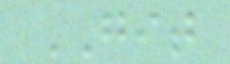GIT
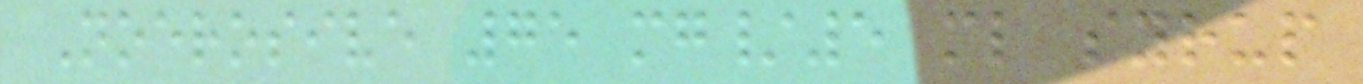Noerosive 75 mg/5 ml syrup
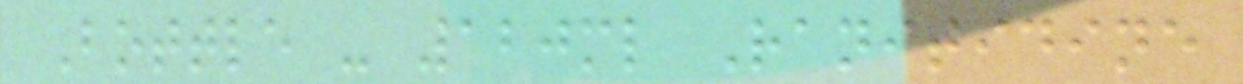Bottle - 120ml Ranitidine
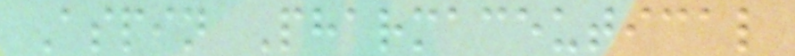Aspin Pharmaceutical
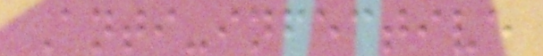Anti-infective
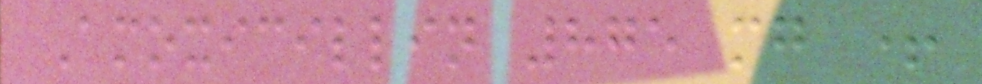Amoxicillin 875 mg +
